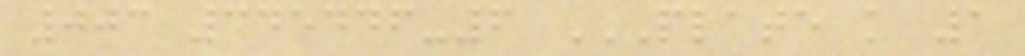003 345446-6 PLATE K 1
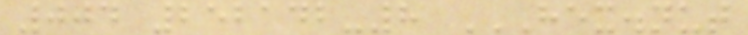004 252142-8 HEX.NUT
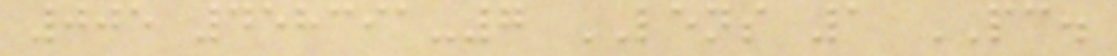005 458391-7 LENS 1 PC.
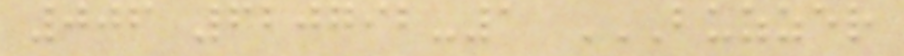006 620792-1 BUZZER
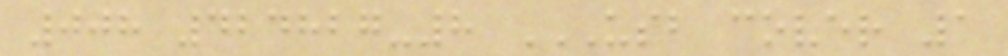008 424827-8 USB COVER 1
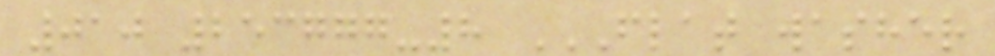010 253777-8 FLAT WASHER
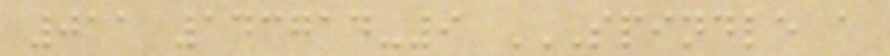011 143714-9 SPINDLE A
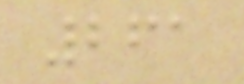261
